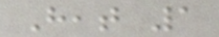Heat 1
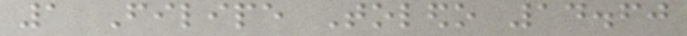1 Filipe Toledo 14.60
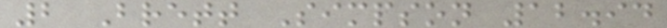2 Brett Simpson 12.94
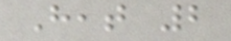Heat 2
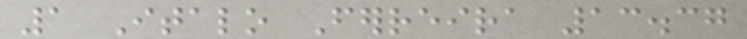1 Italo Ferreira 13.37
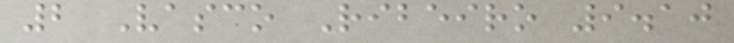2 Vasco Ribeiro 9.10
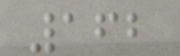162
